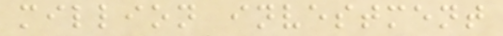million investment
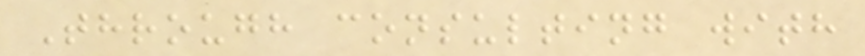Through consulting with
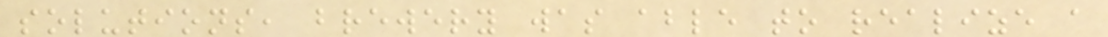solutions, brewery was able to realize a
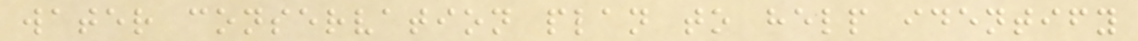water conservation plan to help identify
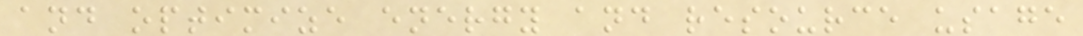and optimize energy and resource usage
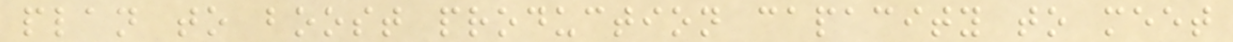plan to boost production capacity to meet
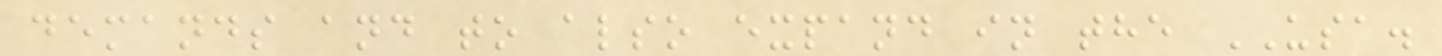demands and to also expand in the USA.
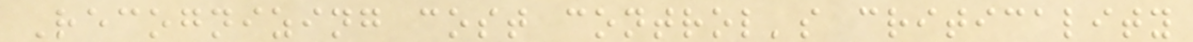Recognizing cost control's criticality
